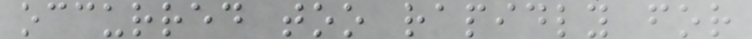occurred too rapidly for
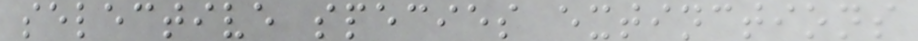selective species extinctions
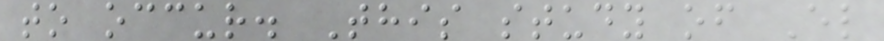to occur. This study of El
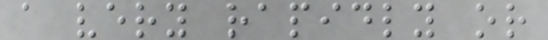a very rapidly or
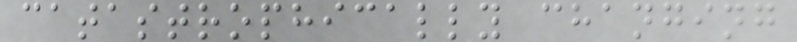catastrophically changing
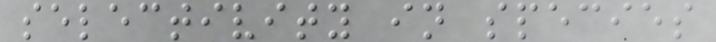selectivity in species
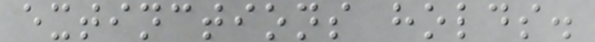extinctions holds.
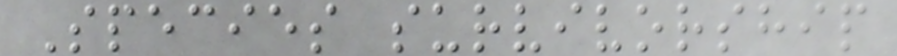Species survivorship
